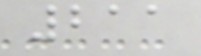211
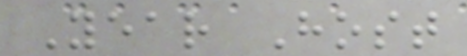Year Host
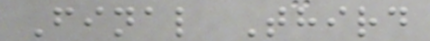Final Third
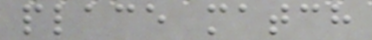place match
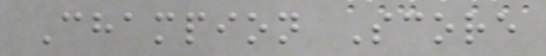Champion Score
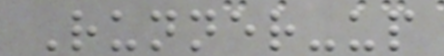Runner-up
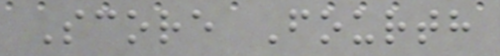Score Fourth
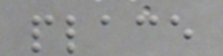place
